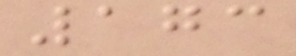173
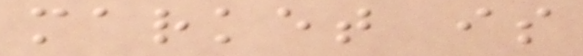market is
